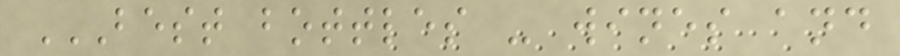BEST BOTTLES - WINES AND
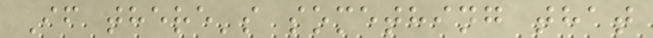If there's something that
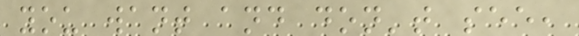you want and don't see,
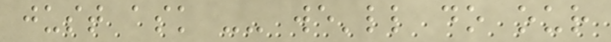just ask -- we'll do our
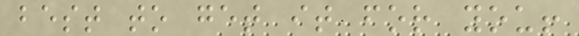best to get it for you!
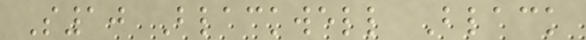S10 Blackwell Black
